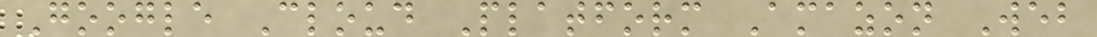Google Cloud Platform Amazon Web
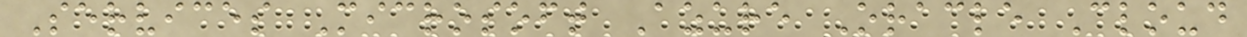Services Microsoft Azure Oracle Cloud
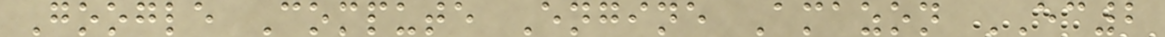Google Compute Engine Amazon EC2
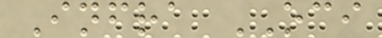Infra OCI
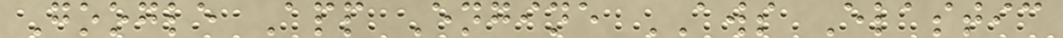Google App Engine AWS Elastic
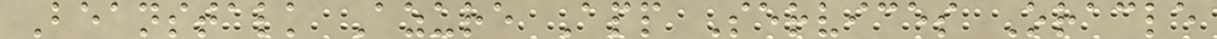Beanstalk Azure App Services Oracle
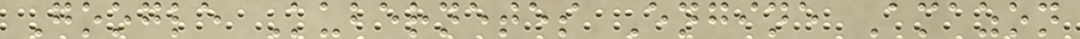Google Kubernetes Engine Amazon
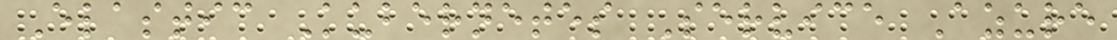Elastic Kubernetes Service Azure
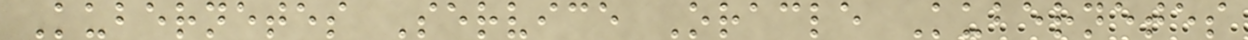Kubernetes Service Oracle Kubernetes
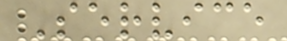Service
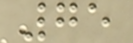75
